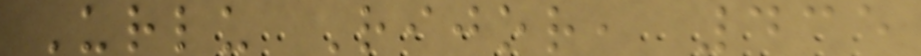Urlu Rijor, 435
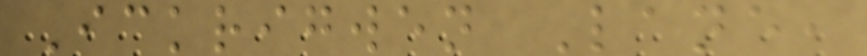Ickrigwen Lane,
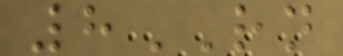8RN
